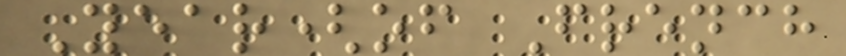Year(of French
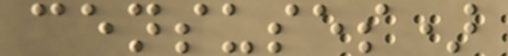censuses)
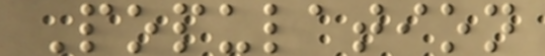Population
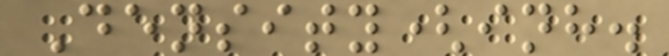Density(inh.
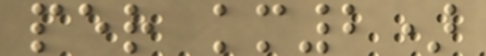per km2)
